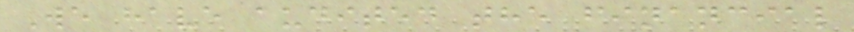We have audited the financial
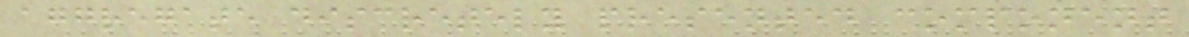aggregate discretely presented component
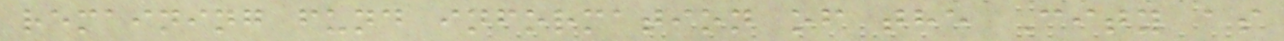remaining fund information of the City as
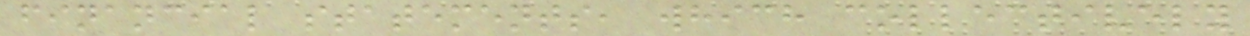financial statements, which collectively
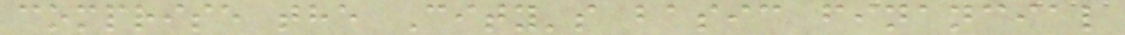comprise the City's basic financial
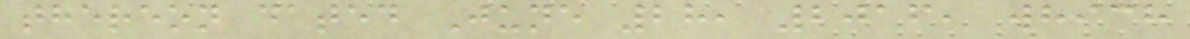thereon dated June 28, 2016, which
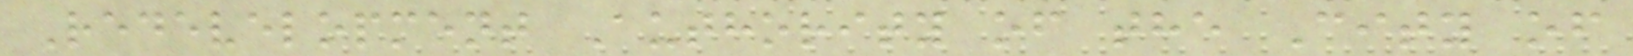Redevelopment Authority of the City of
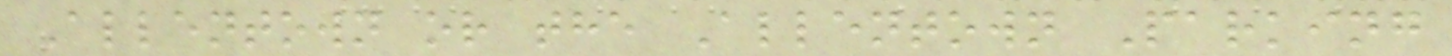Allentown or the Allentown Parking
